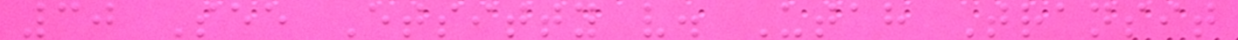30 See Etsitty v. Utah Transit
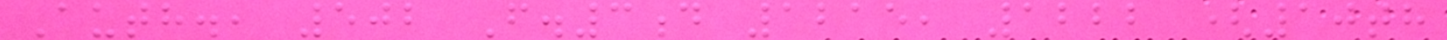Auth., 502 F.3d 1215, 1222 (10th
